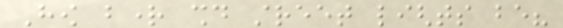How bright should street lights be?
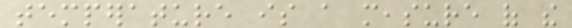temperature is a measure of the
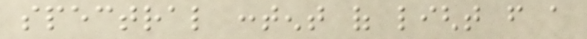spectral content of light from a
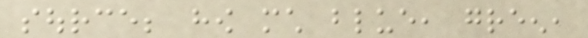source; how much blue, green,
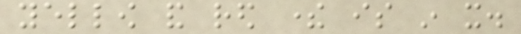yellow and red there is in it.
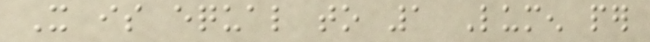It is equal to 1 Lumen per
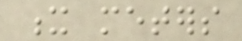x meters
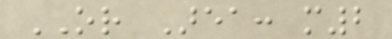OR Area: m2
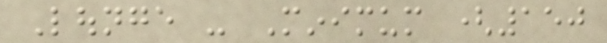Lounge - Minimum (150
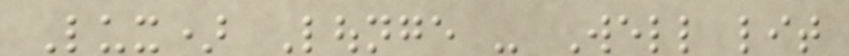Lux) Lounge - Well lit
